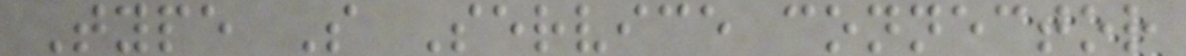Type S Service connector
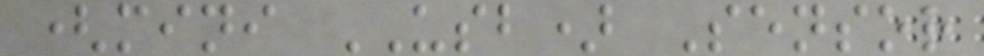(mini USB) Sensor
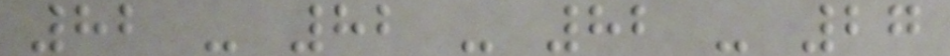82 - 82 - 82 - 27
